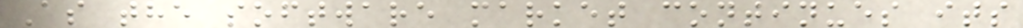As the software market continues its
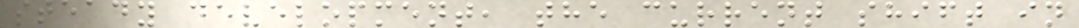steady development, the current shift in
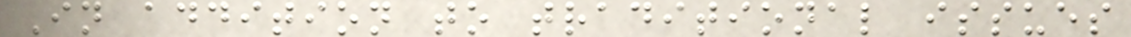In addition to traditional issues
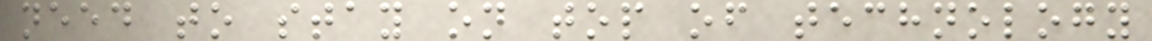need to stay on top of technology
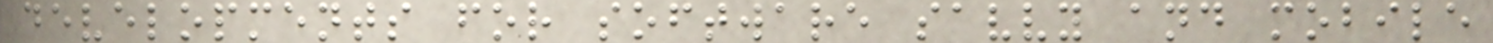developments for software savvy and mobile
